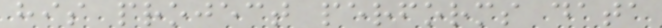his project performs data
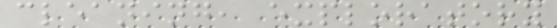cleaning, exploratory
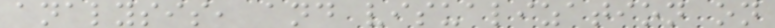analysis, and visualization on
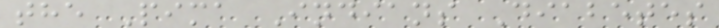the Pima Indians Diabetes
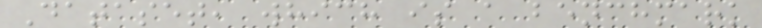Dataset, which is a benchmark
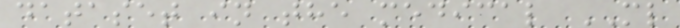dataset in the medical ML
